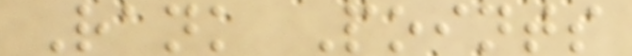Rank Points
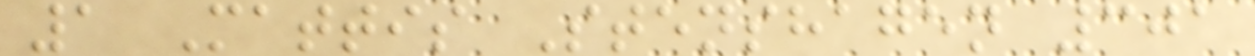1 Mattis Stenshagen 301
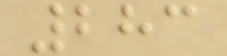283
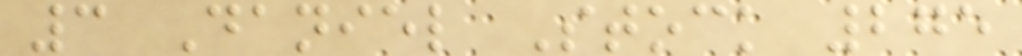3 Daniel Stock 275
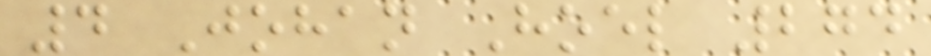4 Johan Hoel 274
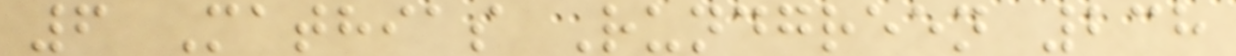6 Mathias Rundgreen 238
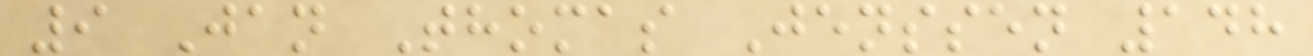9 Jan Thomas Jenssen 148
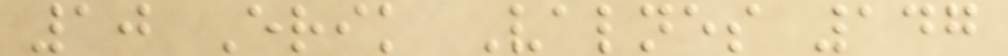10 Erik Valnes 147
